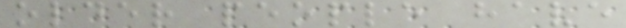older people have
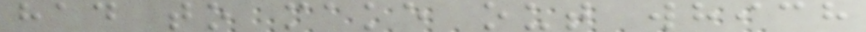had to make out which
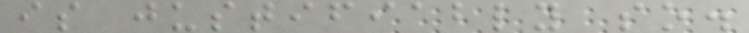is justifiably so.
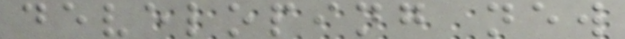developing new
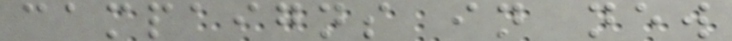campaigns in new
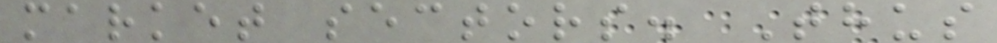market sectors. Thus
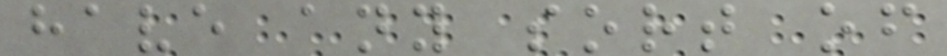have any sort of
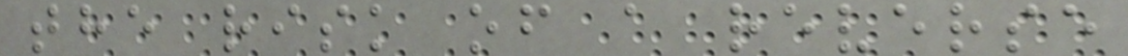the risk of a reverse
